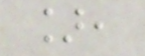],
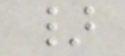}
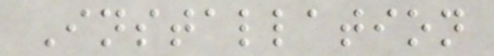Installation
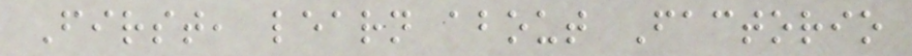First, learn about Factorio
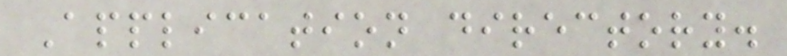Application directory.
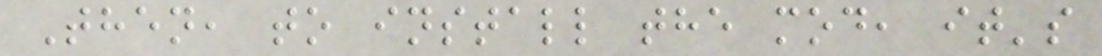Then, to install the mod, it's
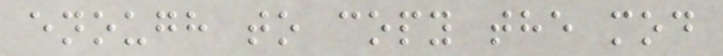enough to copy the mod
